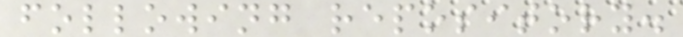following repository.
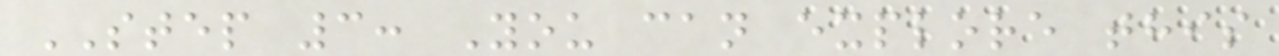STEP 3: You can explore this
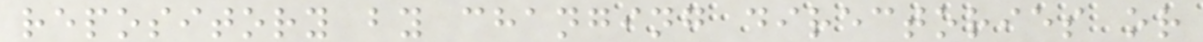repository by changing directories or
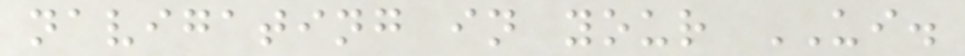navigating in your UI.
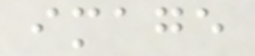image
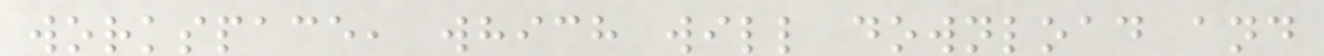workspace, which will download and
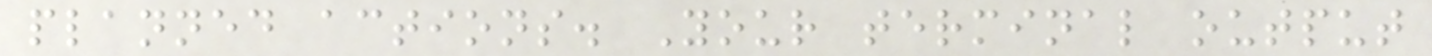planned actions. Your terminal output
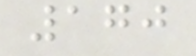170
